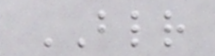BLR
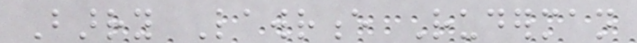Barry Lawrence Ruderman
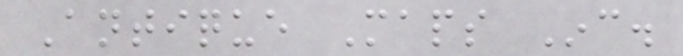Antique Maps Inc.
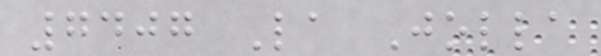7407 La Jolla
